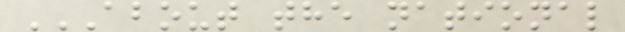ABOUT THE NATIONAL
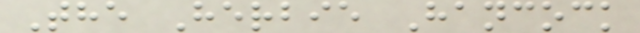The Herbie Hancock
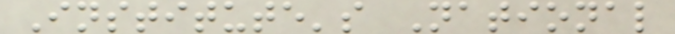Institute's National
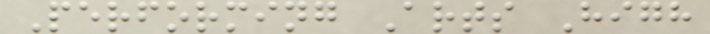Performing Arts High
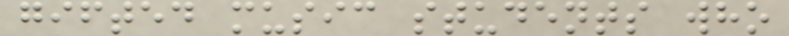gifted music students who
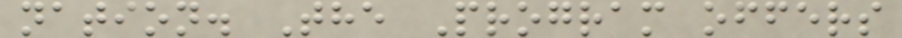nation. The Program offers
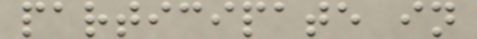participate in
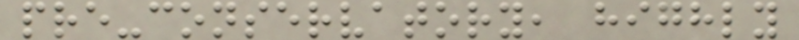pre-conservatory, highly
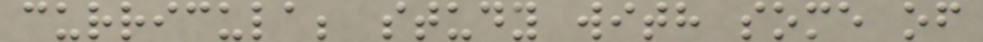curricula; study with some of
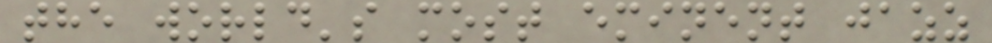the world's most eminent jazz
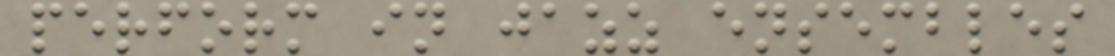perform in jazz ensembles
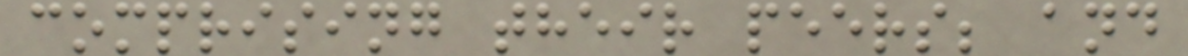comprising their peers; and
